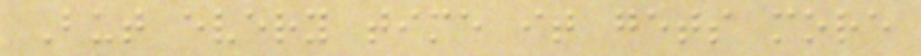But every time it gets more
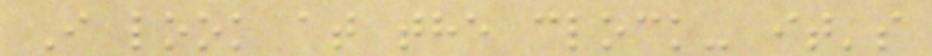I look at the clock- it's
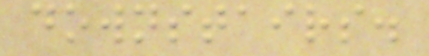downstairs.
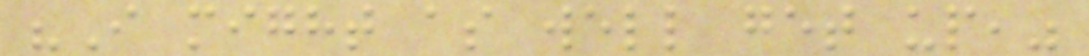"I might as well get up,"
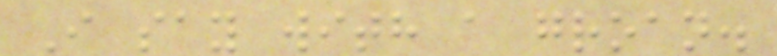I say with a groan.
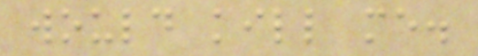would kill me.
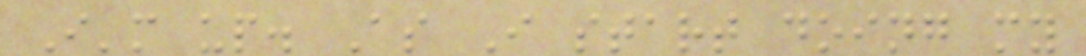I'm up. As I start doing my
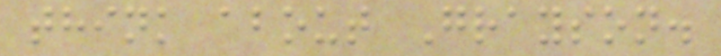think about Grayson.
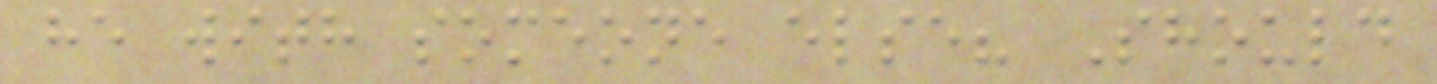he with someone else? Should
